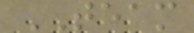TEAM
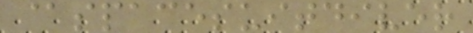@spacesuitdiver
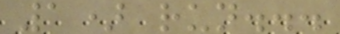1) run...
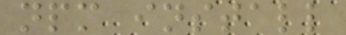npm install
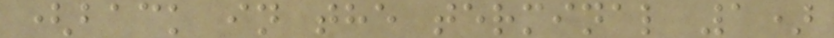(back in the terminal 1)
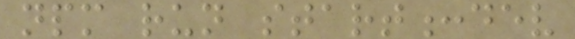npm run start:dev
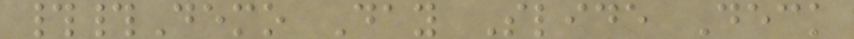##Demo Day Slide Deck
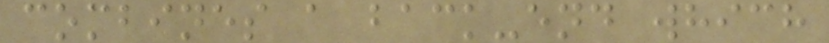combines a back-end which
